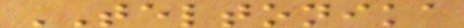TELTONIKA
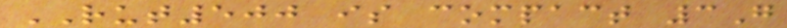RUT500 is compact 3G
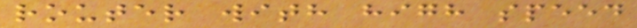router with high speed
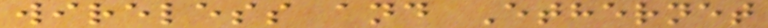wireless and Ethernet
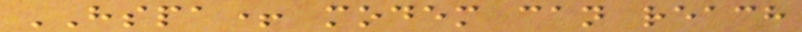HSPA+ modem can reach
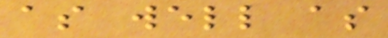as well as
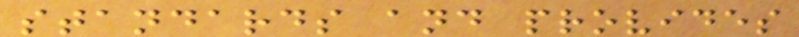standards and provides
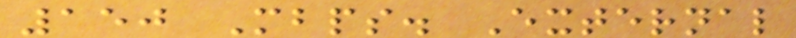150 Mbps. External
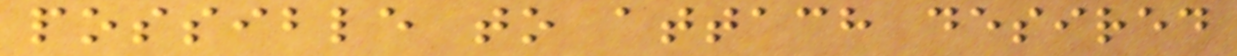possible to attach desired
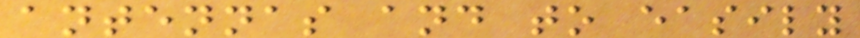antennas and to easily
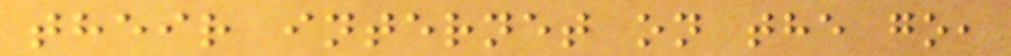their internet on the go,
